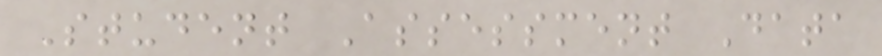Student Assessment Data
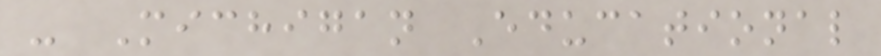- Michigan Educational
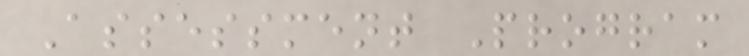Assessment Program
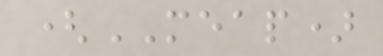(MEAP)
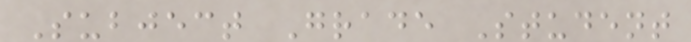Subject Grade Student
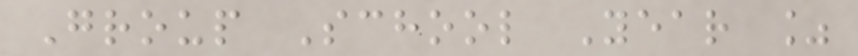Group School Year %
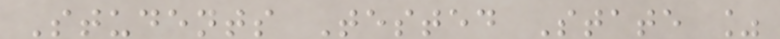Students Tested State %
